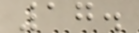17.
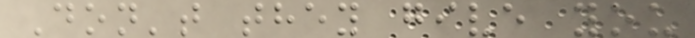Don't they give you
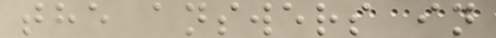the answers in
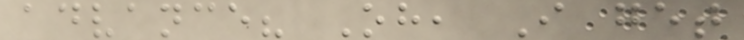advance? Oh, I get
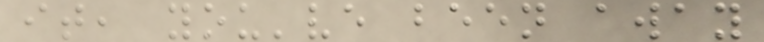it, you've been away
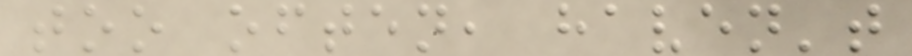too often, haven't
